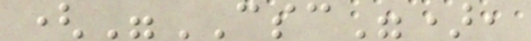("CSC"),
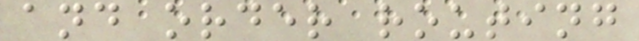and order routing
